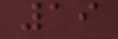19
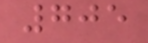705
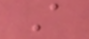A
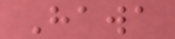Hawa
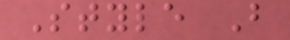Style B
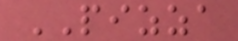PIZZA
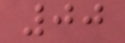00
